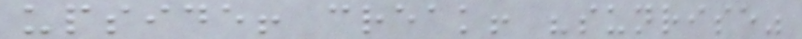upside! creak! "sunrise"
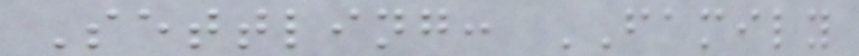Settling: FAMILY
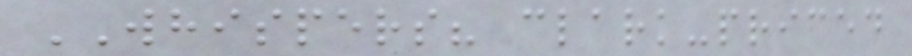WHISPERS? clark-priced
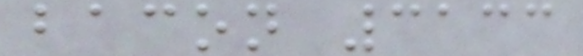bacon 3133
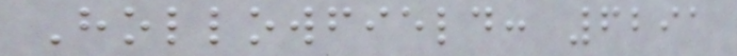Hollowfield: 6291
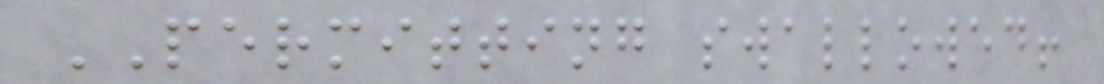PERMITTING swallowed!
